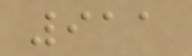911
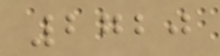2720
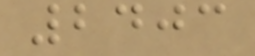2403
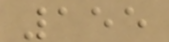155
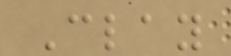Clay
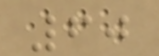60
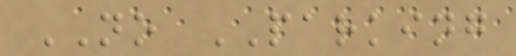NO PARKING
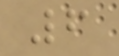6
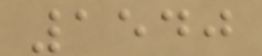1540
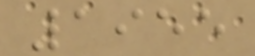1955
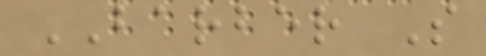BARBER S
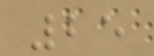25
